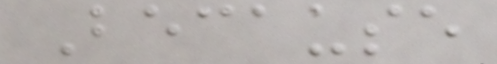Because
